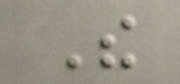The
